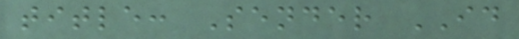title: Sender ID
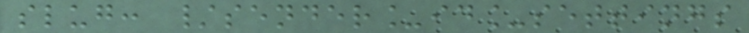slug: /sender_id_settings
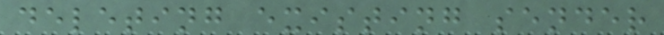deleting existing sender
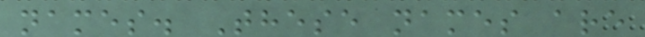names. These names are
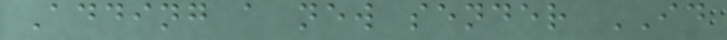Adding a new sender ID
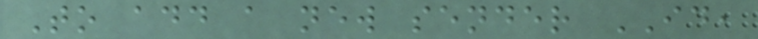To add a new sender ID,
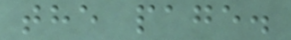the page.
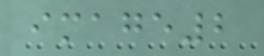image2
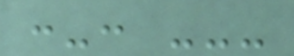:-: ---
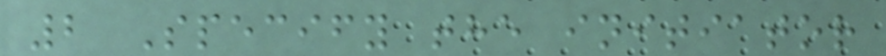2 Specify the initiator
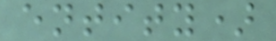entity)
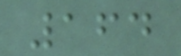164
